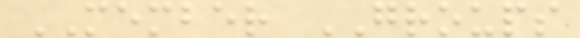MEMBER GROUPS
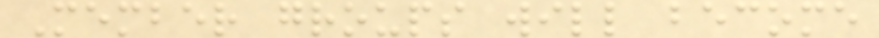Member groups will become
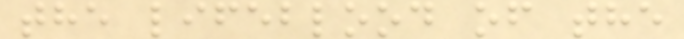the lifeblood of the
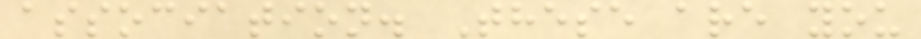association. These are you
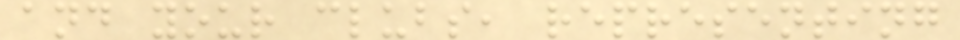and your clubs, representing
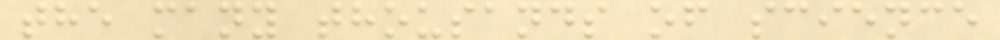the many thousands of science
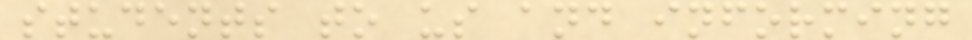students to us and informing
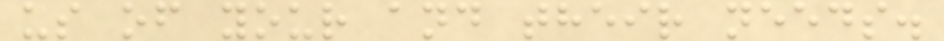us of your and their needs.
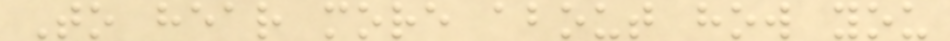To hear more about how you
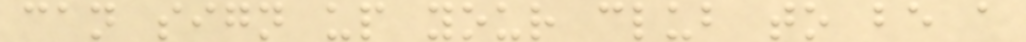can sign up your club to be a
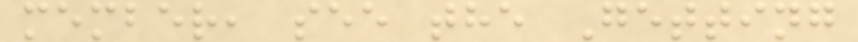member, see the Getting
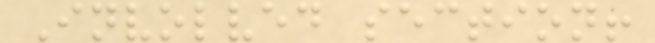Involved section!
